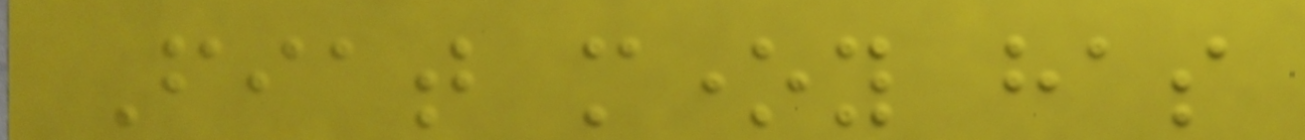Fiat money has
